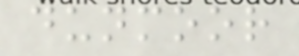dunmoor
